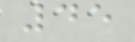45
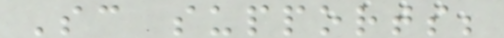Sc supports;
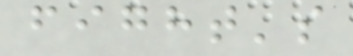fight's
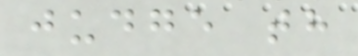judge th
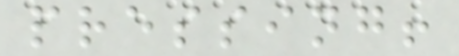pressing!
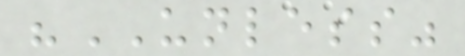"UNLESS"
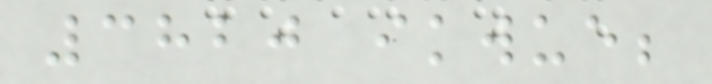3820 ikwue;
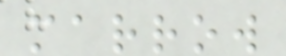marrow
